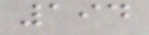194
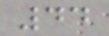44
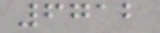6712
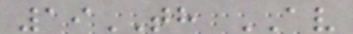19TH AV
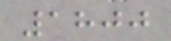1800
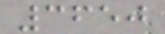3650
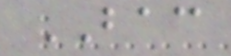BAC
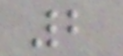2
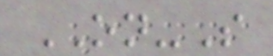ON-S
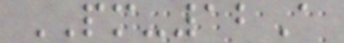PM-12A
